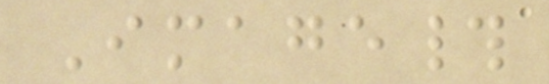Image#
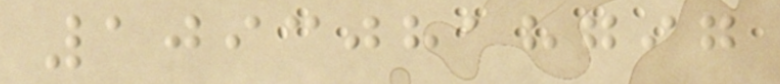10930818797
